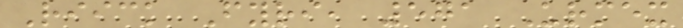Riick Fyri, 571 Urmex
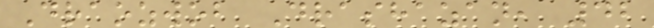Draozwob Drashazan, 42
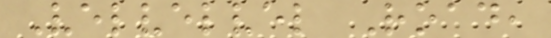Velvelvel Road,
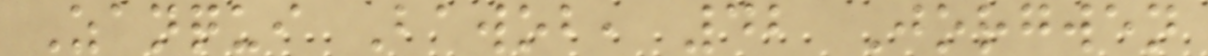Zanqui Bawob, 42 Jorgwen
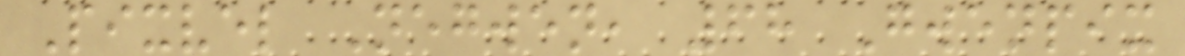Pixvel Negwen, 68 Gwenpix
